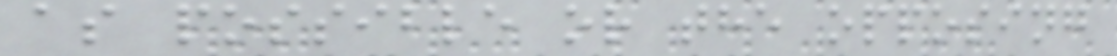as possible or the opposing
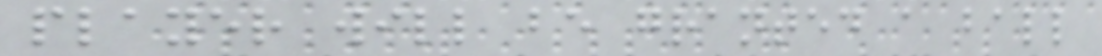player will be granted a ball
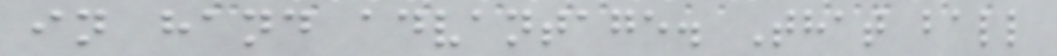in hand advantage. That ball
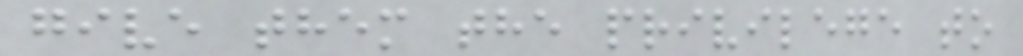give them the privilege to
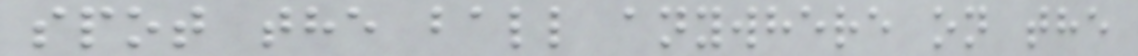spot the ball anywhere on the
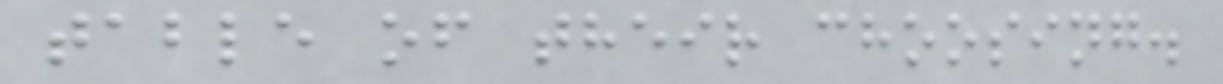table of their choosing.
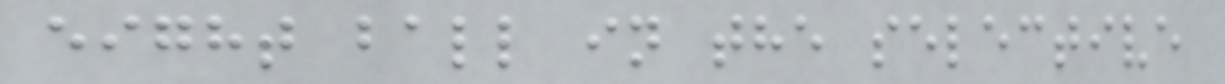eight ball in the selective
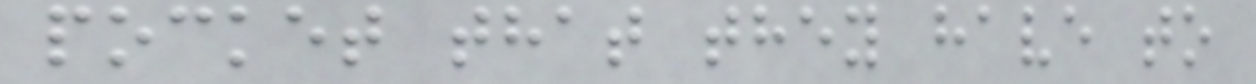pocket that they have to
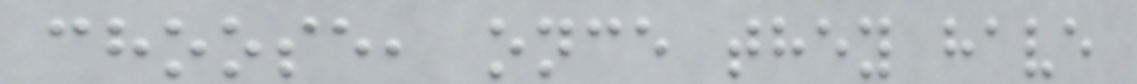choose, once they have
